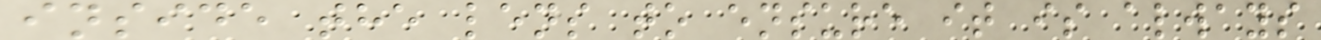inside the lens to ensure it is always
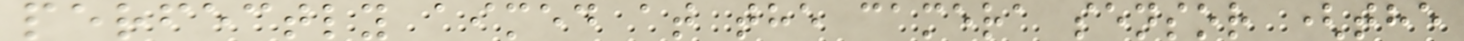perfectly aimed at the camera sensor (the
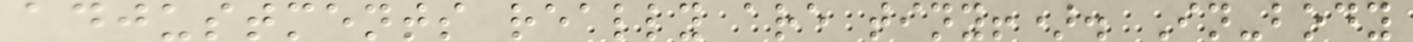adjustments really are tiny!). In-body
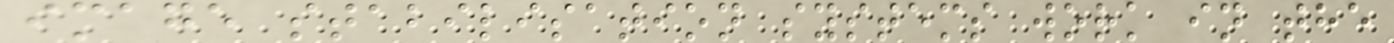image stabilisation systems work in the
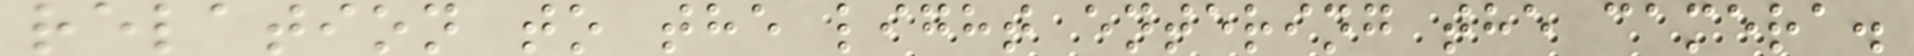relation to the light entering the camera.
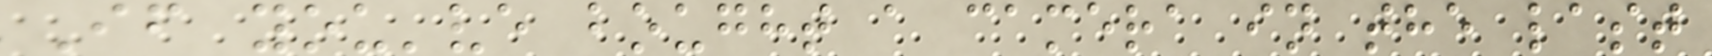If you've bought a camera in the last
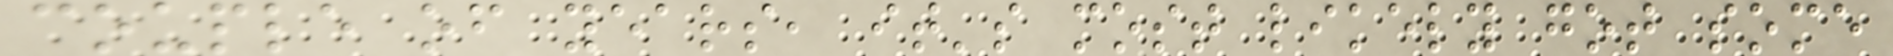couple of years, it's most likely got some
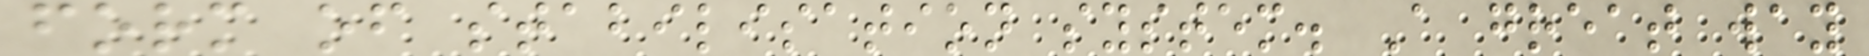form of stabilisation system. A great way
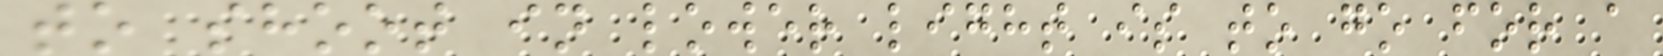to shoot in lower light is to go for a
